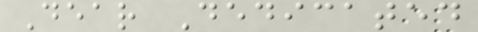Dear Dedicated
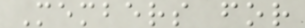Members for
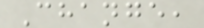Change,
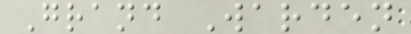Grand Warden
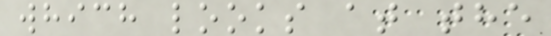which looks at the
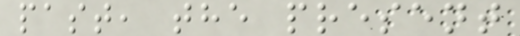past, the present
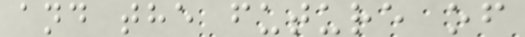and the future of
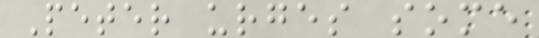Peter urges some
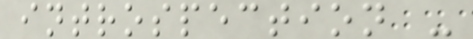introspection -
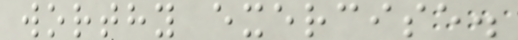worthy exercise.
